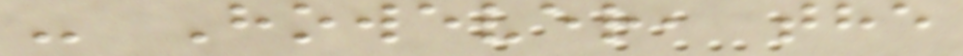- However, the
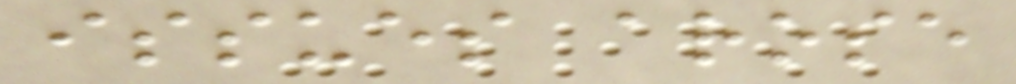issues arose
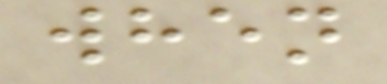when
